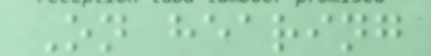On hearing
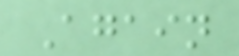Again
